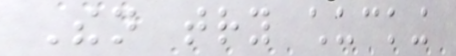Then try chucking
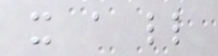it a little
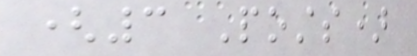(3 Posts)
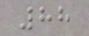88
